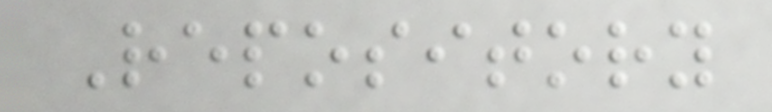Repository
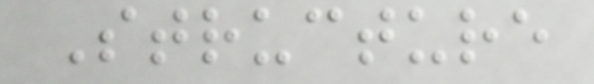Structure
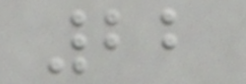22
